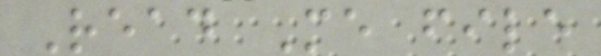Read Me file
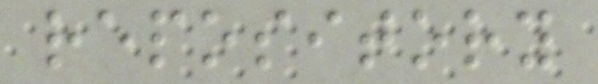repository
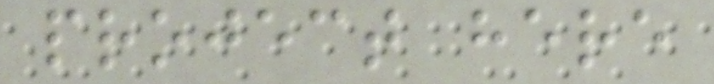project here
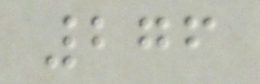276
